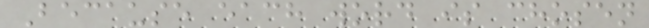Because each word is chosen
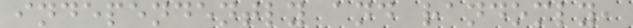independently and randomly,
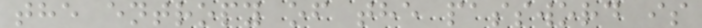the entropy of the password is
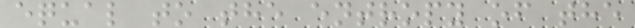equal to the entropy of the
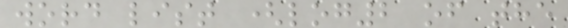word list (log2 of the
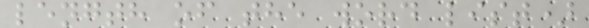length of the word list)
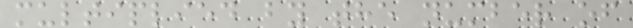multiplied by the number of
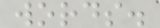words.
